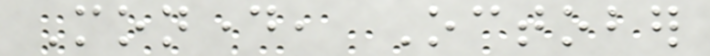Monday, October
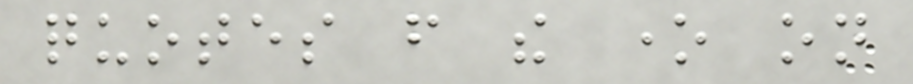quotes from the one on
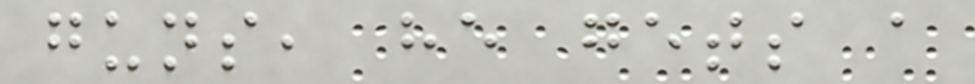guns, he gets a
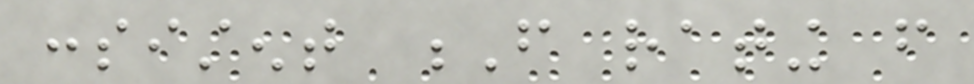consistent F rating from
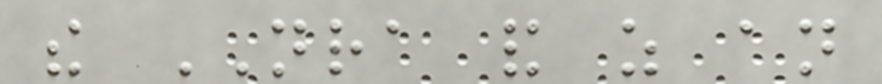the NRA and as an
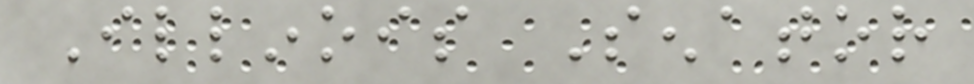Illinois Senator
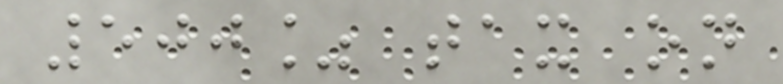500% tax on
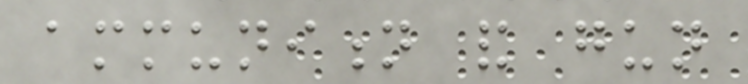ammunition and gun
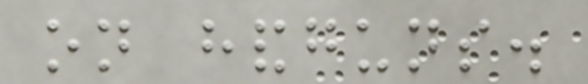on handguns.
